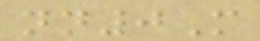nn0M
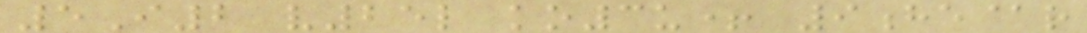5I2 v25l ko3u+ 9he@r
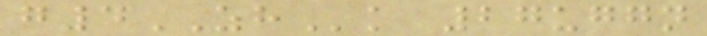g4ZHk 27uggn
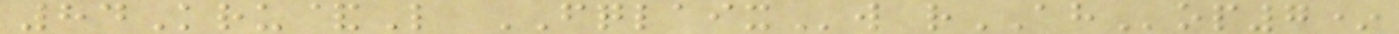84Kru&L FQLAIXw rAHop7*
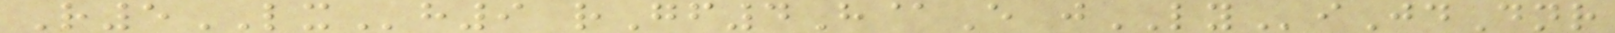R5LXh9 rGf4H@E jLYiJdDnr
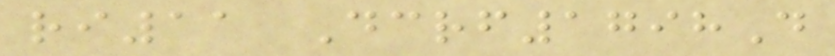ri11 Dcrf1798D
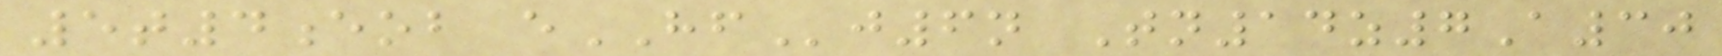5t4eob eHFj6n Tn14z7A30
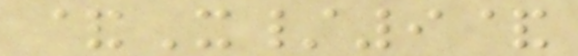&X/9&
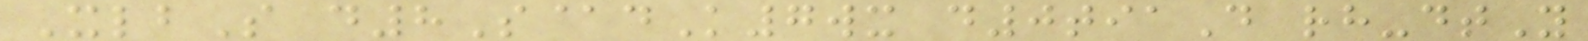XlbS d8S@dK7wx d0tiaD rh-dtY
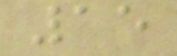15
